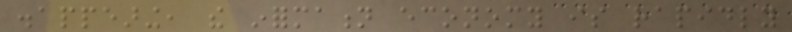disappearing, the information economy is rapidly
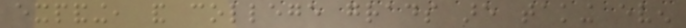expanding, and college grads are taking even
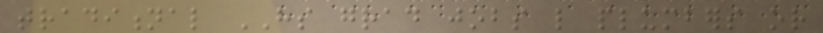traditional HS grad jobs like plumbers or
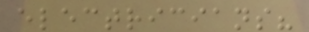electricians?
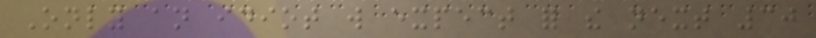Only an idiot will expect for the next 30
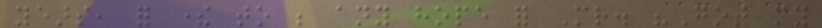years, for there to be any hope for Mr. "Got my
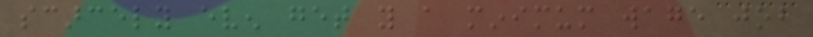scarcely even get you a minimum wage job
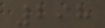298
